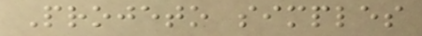Projeto simples
